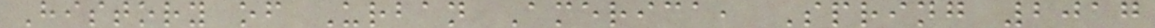History of Urban America, Spring 2017
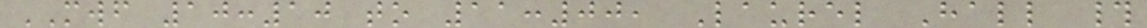MWF 10:10 to 11:00, Laurel Hall #
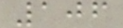106
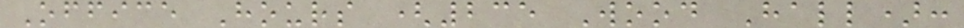Office Hours (235 Wood Hall):
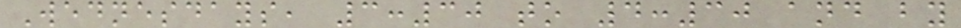Wednesdays, 3:30 to 4:30 and by
